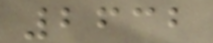2632
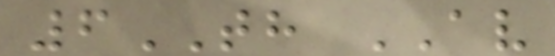6TH AV
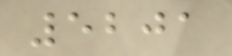5201
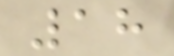18
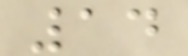14
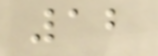12
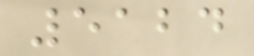5124
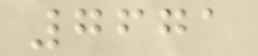7671
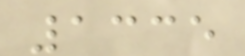1335
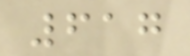617
